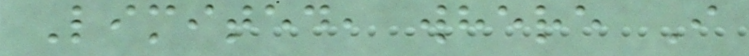Limited, where I
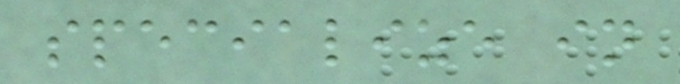specialize in
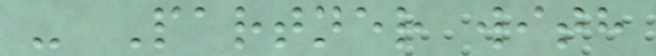- Partner with
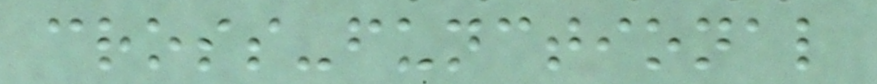cross-functional
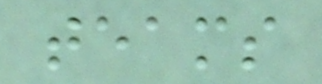teams
